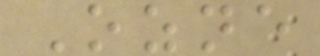Ozne
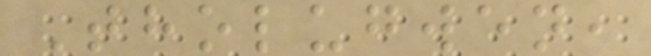Tholugwen,
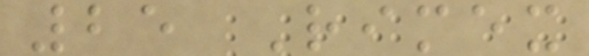25 Rimex
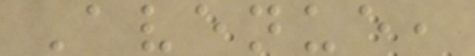Avenue,
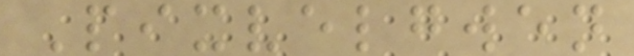Pixvelgwen
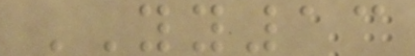YY13
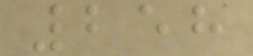258
